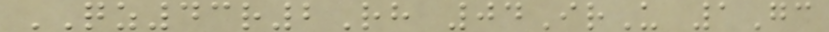QZ43r2Rh 04IrU 1Gc
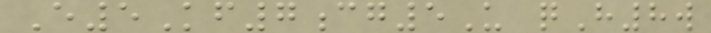E5Kf7cg5U qH8w
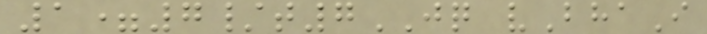1=7/t7JQ vBhaI
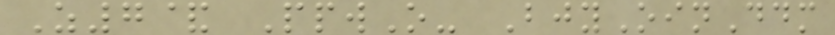Z7& PpwO- BjyOinDdm
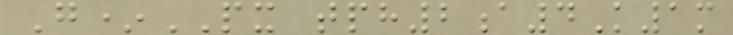G*PX tph2a4K1m
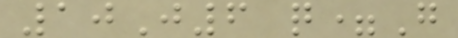10J6 q=G
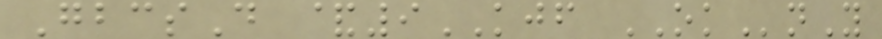GbcsD &9KJF OKnY
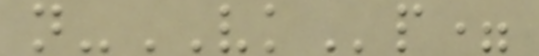n-VKp=
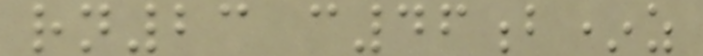rn23 c46b*z
